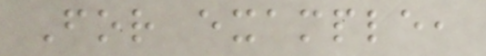For example,
